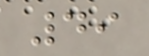49
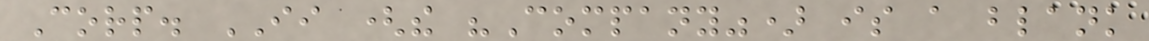Corp. II (the "Company") is a blank
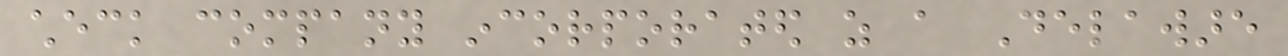check company incorporated as a Delaware
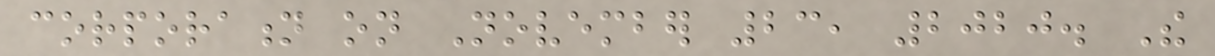corporation on November 23, 2020. The
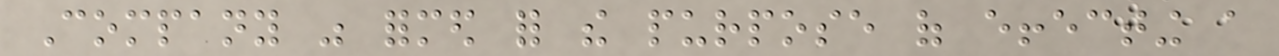Company was formed for the purpose of effecting a
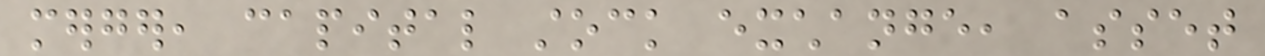merger, capital stock exchange, asset
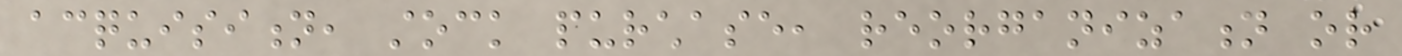acquisition, stock purchase, reorganization or
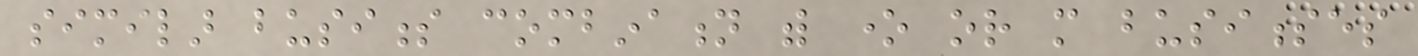similar business combination with one or more businesses
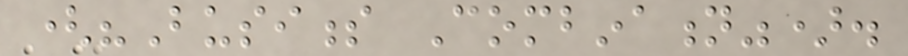("Business Combination").
